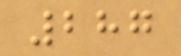287
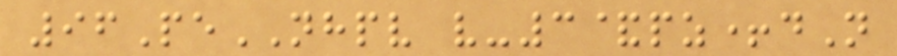96PeNHPV v-3&pz+dN
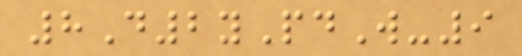8D2yPdW-9
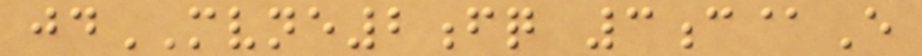jdMVNE2fq 3c@E
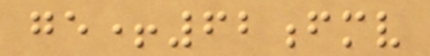ge+62fmv
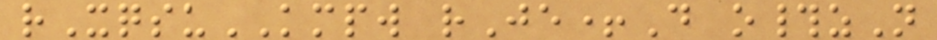rXqsuKMPW rJe+D o#zN
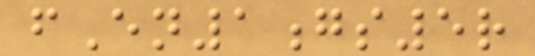fEn1gs5r
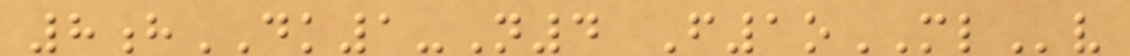8hDK1-N4 F1oMLv
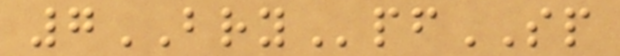7BRYpfSP
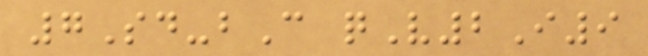7Sd-bC qV2I9
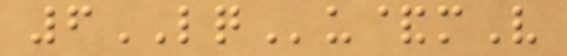6LQu&mV
